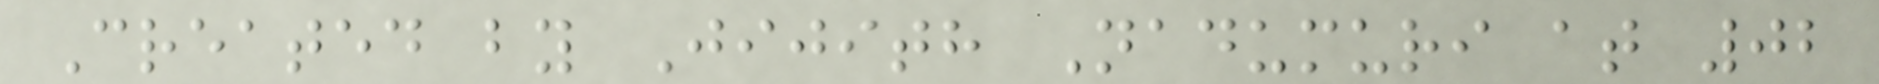Created by Jijith Nadumuri at 02
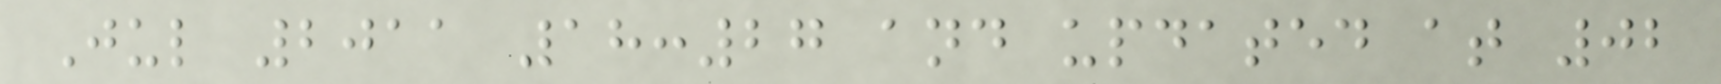Jul 2011 18:27 and updated at 02
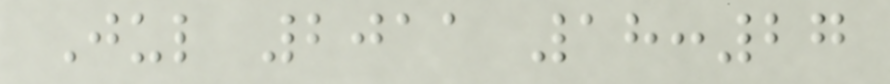Jul 2011 18:27
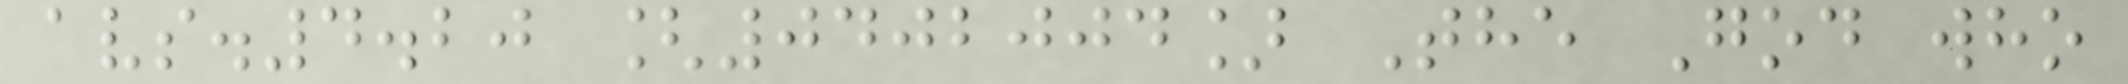avs.4.20 [0402004] The God who
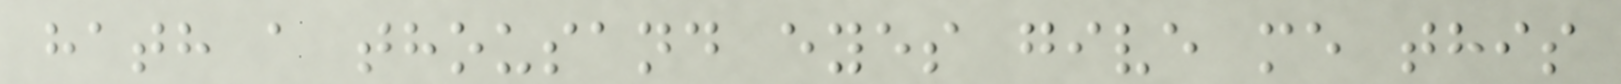hath a thousand eyes give me this
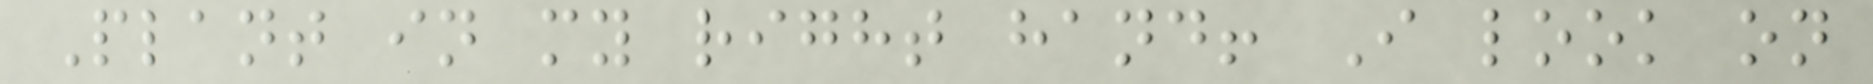Plant in my right hand! I look on
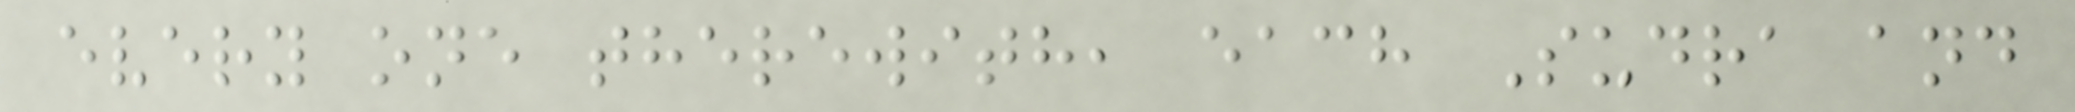every one therewith, each Sudra and
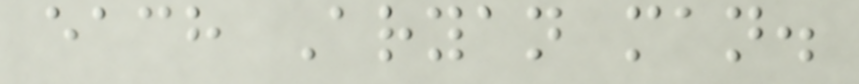each Aryan man.
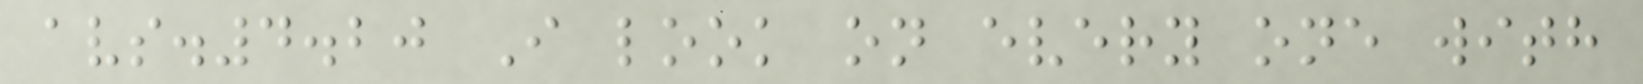avs.4.20 I look on every one with
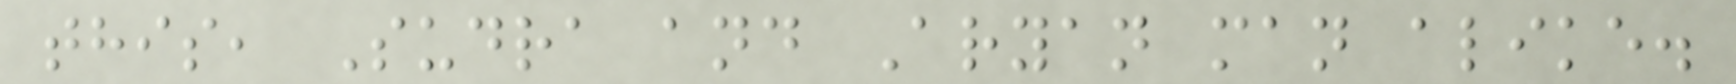this, Sudra and Aryan man alike.
